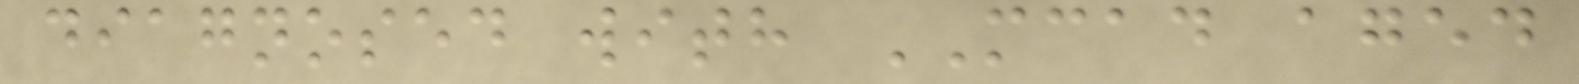diagnosed with MCAD aged
